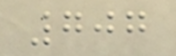707
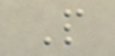P
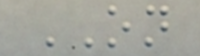ON
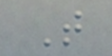T
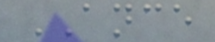ANCE
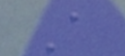A
